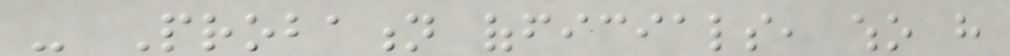- Probation officials, who have
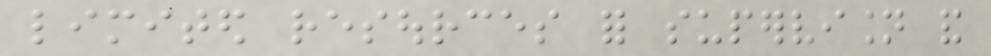limited resources for supervision and
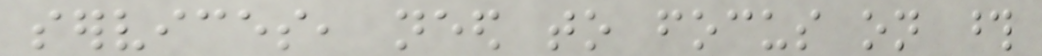services, need to focus on those
